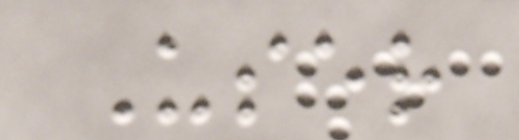User
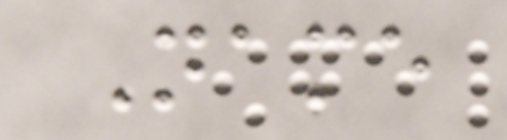Name
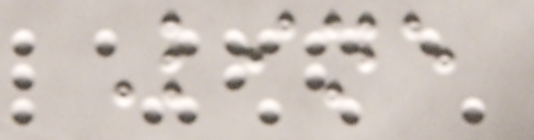Line
